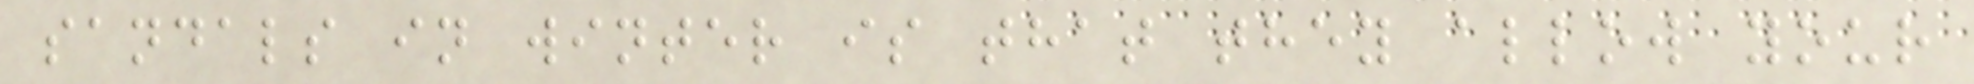sandals in winter is that they allow your
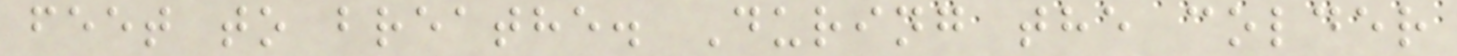feet to breathe. During the colder
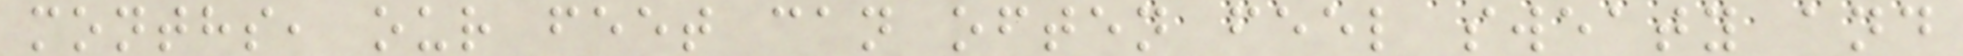months, our feet can often feel sweaty and
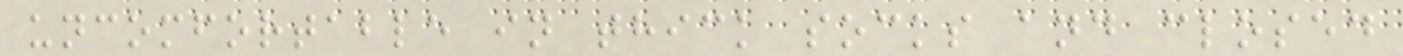uncomfortable in thick socks and closed
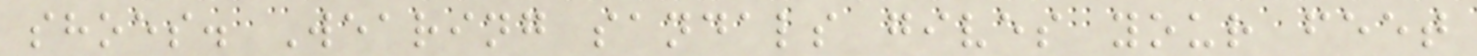shoes. Wearing sandals gives your feet
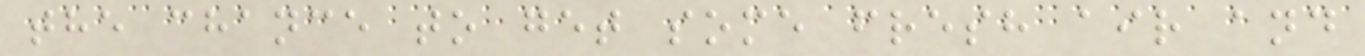the chance to get some fresh air and
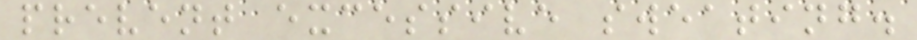prevent excessive sweating.
